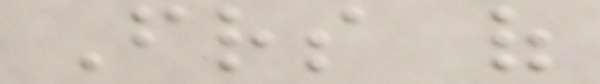Friends of
